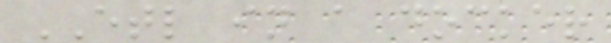ETL in a docker
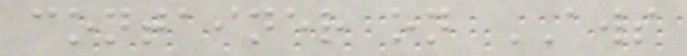container on AWS
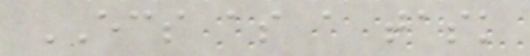ECS as a task
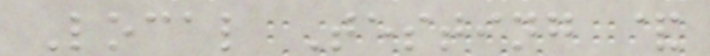Local Testing &
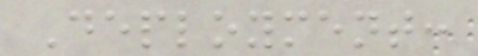Deployment:
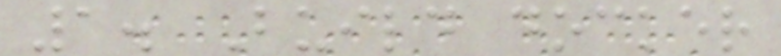1. Build docker
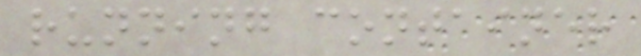running container
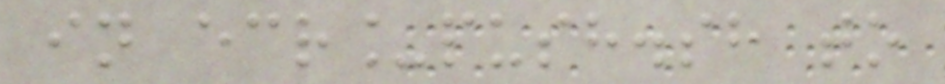in ecr_push.sh to
